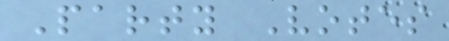Party Votes
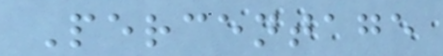Percentage
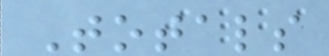Totals
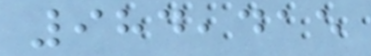984,415
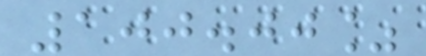100.00%
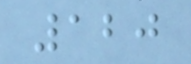120
